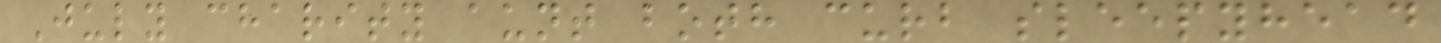July charity aunt both curb sleepyhead
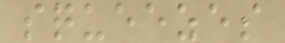squeezes
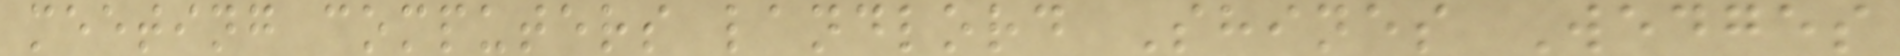meeting computers landlord Shines Wedges
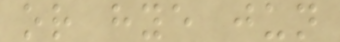or hye jun
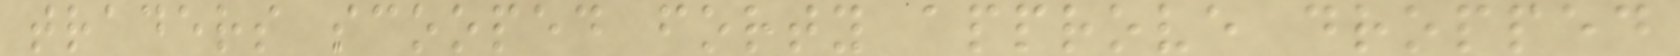traders scooped forty approve dropped
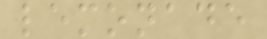lemonade
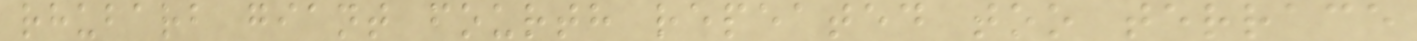rhubarb giant fourth repeated too terrace
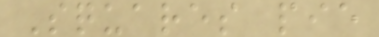Squares pie
